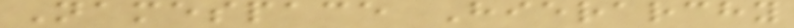Namespace Hierarchy
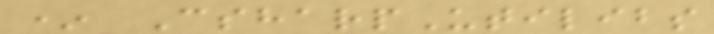* CsharpUtilibs
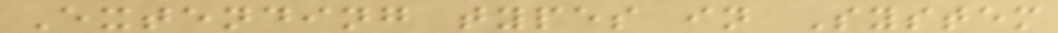Extending types in System
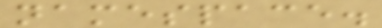namespace.
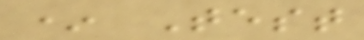* Test
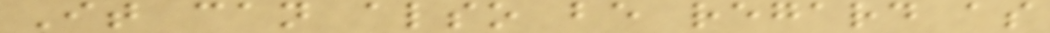It can also be regard as
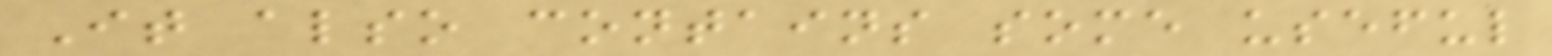It also contains some useful
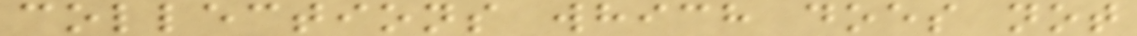collections which does not
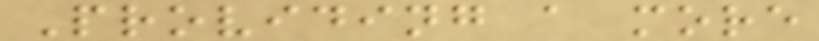Providing a more
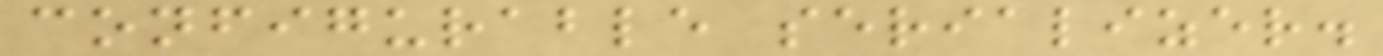configurable serializer.
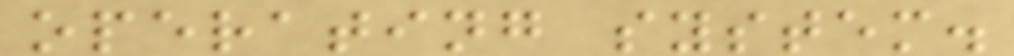operating system.
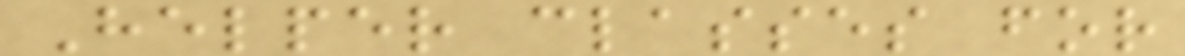Helper classes for
